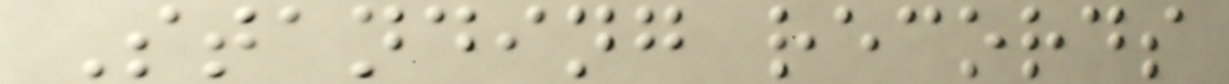Standing records
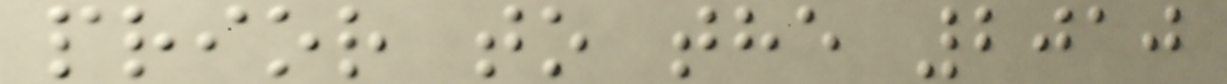prior to the 2010
